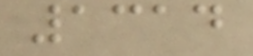1314
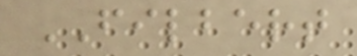FILBERT
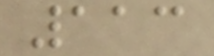113
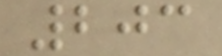203
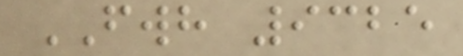FWH 9325
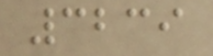3239
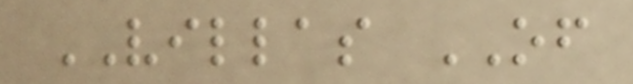VILLAS OF
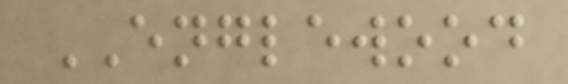ENGLEWOOD
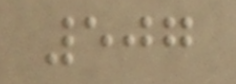507
